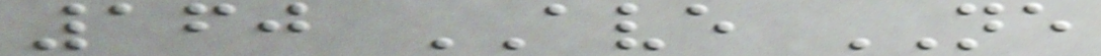160 AVE NE
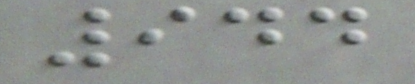944
